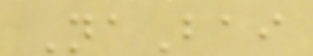NaBai
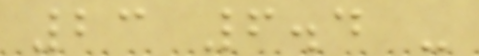23 6.4 -
